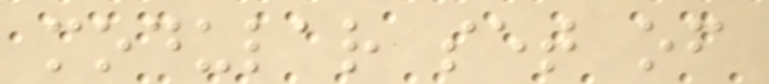modular set of
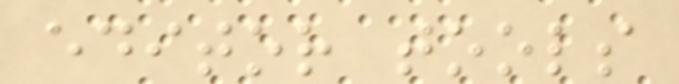editor tools
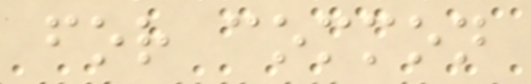for common
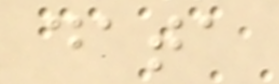data
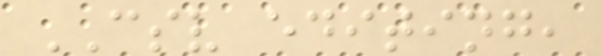CSV editing,
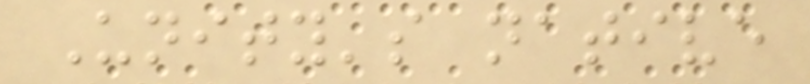Unity's native
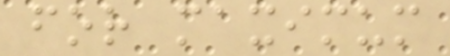for maximum
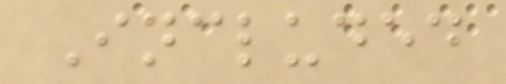Included
